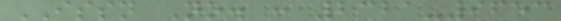ISSN No. : 2321-9653
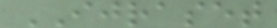IJRASET
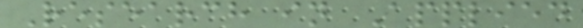Research in Applied
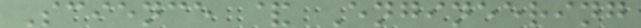Science & Engineering
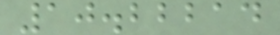10.22214
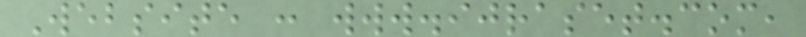Website : www.ijraset.com,
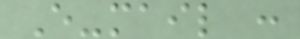E-mail :
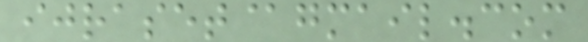ijraset@gmail.com
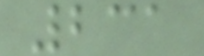231
